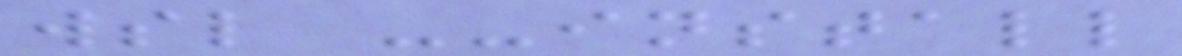wsl --install
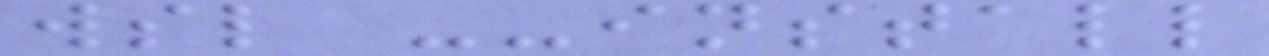wsl --install
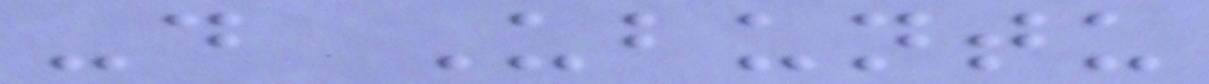-d Ubuntu
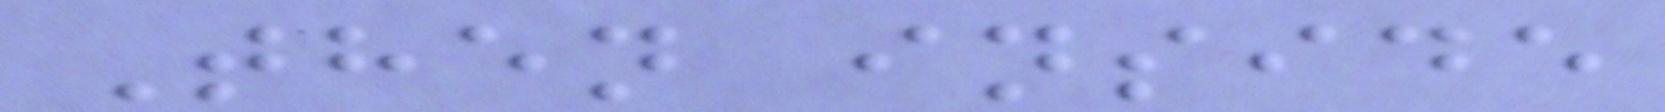Then inside
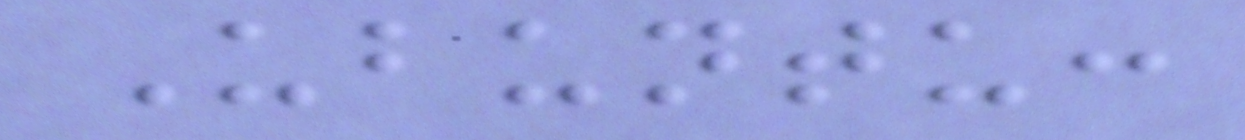Ubuntu:
